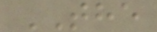THE
